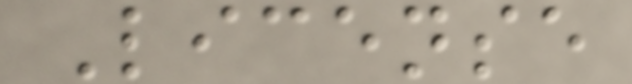License
